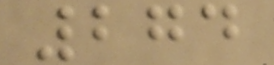274
